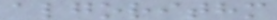algorithm
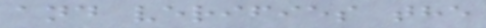and verifies the
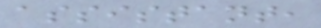assistant,
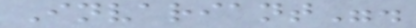Invariant".
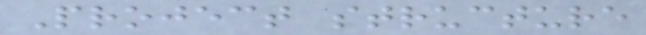Project structure
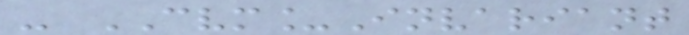- CVM_Invariant
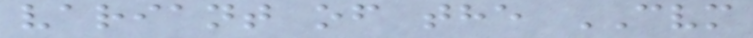variant of the CVM
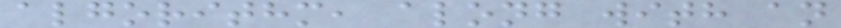algorithm, along with an
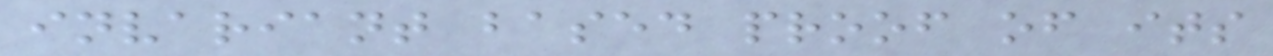invariant based proof of its
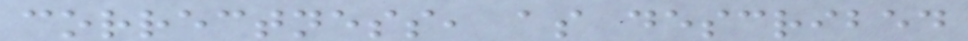correctness, as described
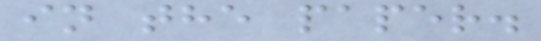in the paper.
